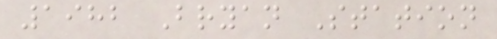1982 Bryan Station
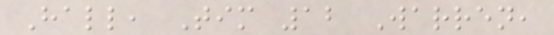Hall, Tim 12 Warren,
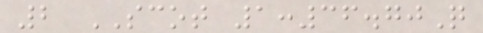2 SCOT 1:36.70Q
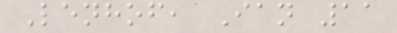Lenhof, Ian 11
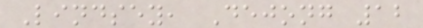Lindsey, Dejong 12
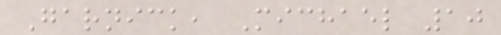Garnick, Michael 10
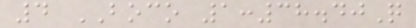4 BOCO 1:38.40Q
